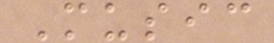Music
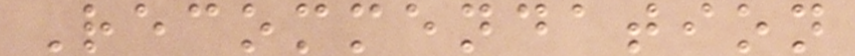Recommendation
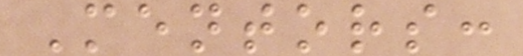Mentors:
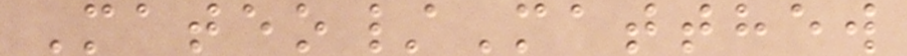Mateo/Matthew
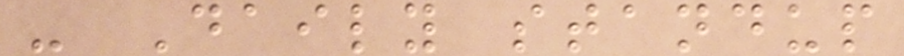- Daily standup
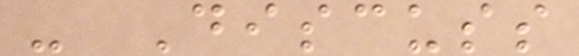- Discuss
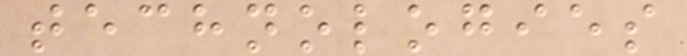technologies
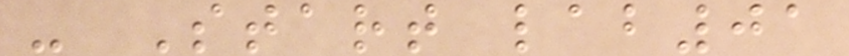- Start lab01
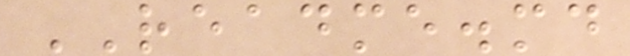README.md
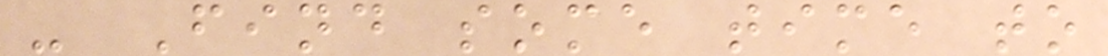- Find some time to
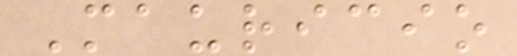Mauricio
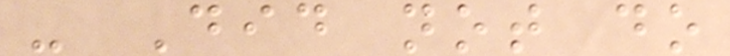- Did not do
